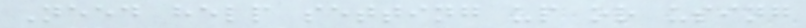Need help setting up or using
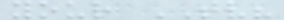your TV?
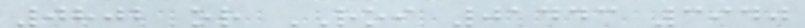0802 or ROI 01443 3940
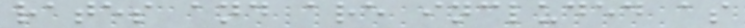rates and are included as
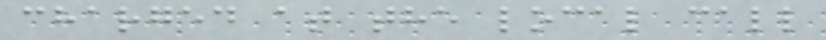charged at the local call
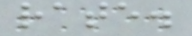rate.
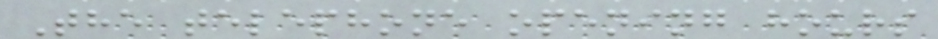The telephone opening hours
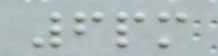6pm
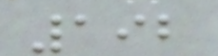192
